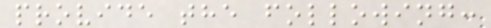provide the following:
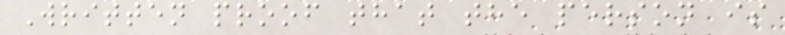Written proof that the person is
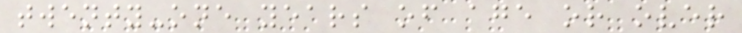twenty-one years of age or over
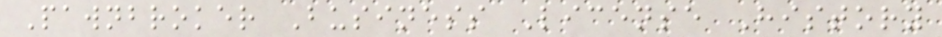Pawnbroker Business License History
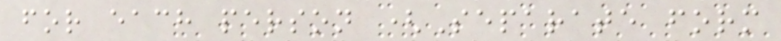for each person (Separate form
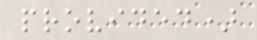provided)
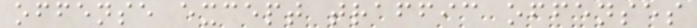offense except traffic offenses
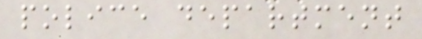police department
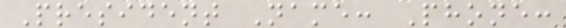President Name: Phone:
